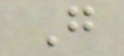G
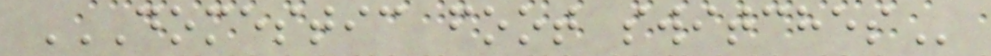DOMESTIC FOOT SWITCHES
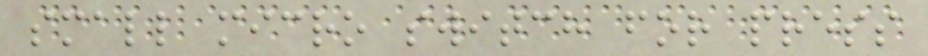small micro switch for press
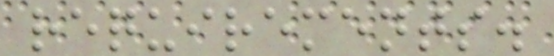requirements.
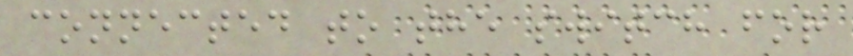connected to the switch for
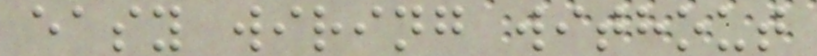easy wiring without
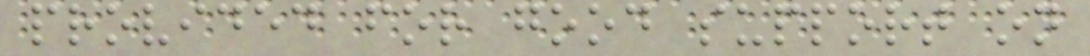provided for good support on
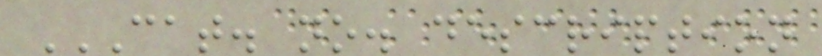CAT. NO. DESCRIPTION
